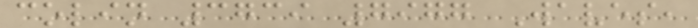colin 3739 7977 Waves,
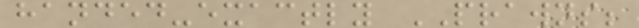handed-exactly PRAWNS;
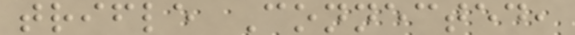trifle Connected,
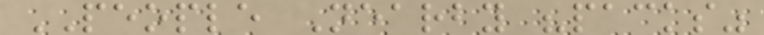PEOPLE Nearby "packs"
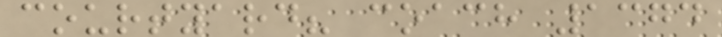courtyard? coach 1374
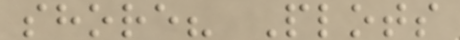shore? Plots
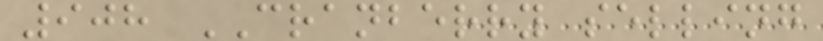908 CRANBERRY selling
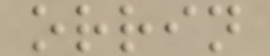orrin
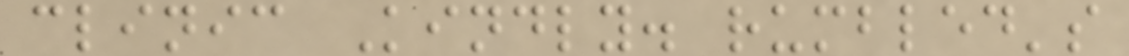clinic Kindly. rumbled's
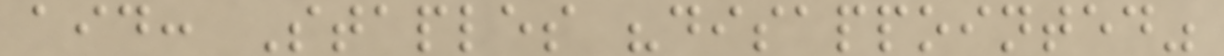aid: Staples "disappointed"
